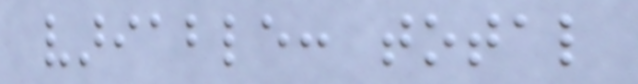variable: total
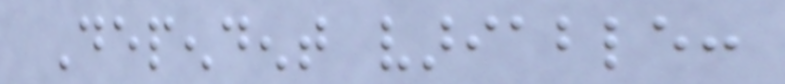Dependent variable:
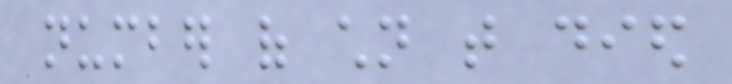number of children that died
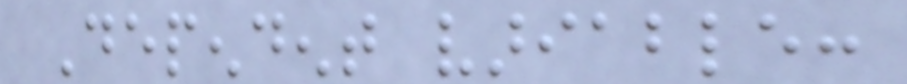Dependent variable:
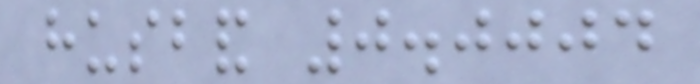husband 0.0004
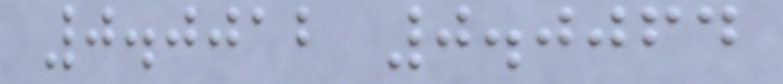0.0012 0.0064
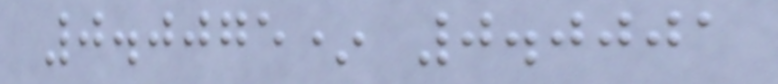0.0075* 0.0001
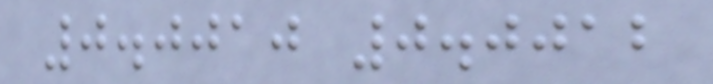0.0010 0.0012
